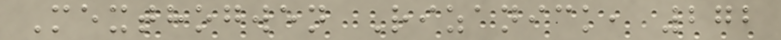Mexthogwen Rizanick, 272
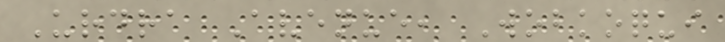Urdra Avenue, Wobkoqui
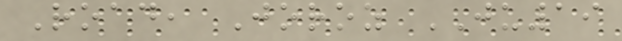Road, Joroz JU19
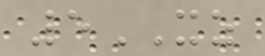5XZ
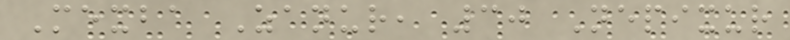Mexba Zanur, 30 Nepixur
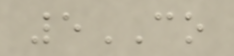5CO
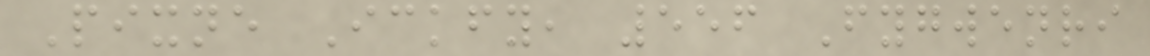Pixne Ickfy, 556 Fygwenri
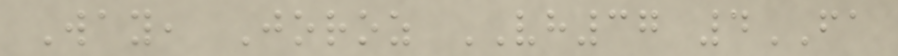Way, Joroz VH37 4FA
